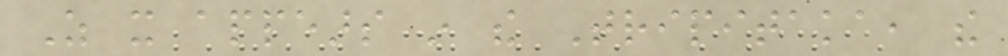As it appears in the Tripitaka, the
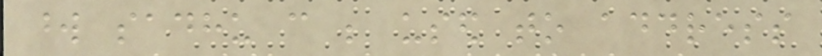word sadhu can be used to address
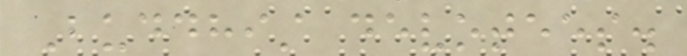Buddhist devotees.
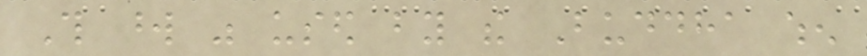This word was used by the Buddha when
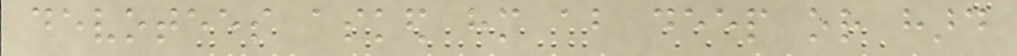devotees asked him about deep or hard
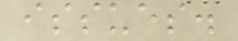issues.
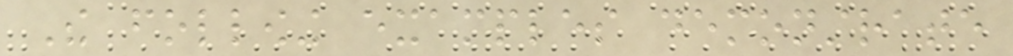The following examples demonstrate
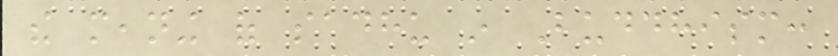the meaning of sadhu in Buddhism:
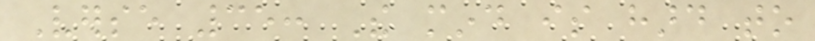Verse 35: The mind is hard to
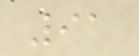91
